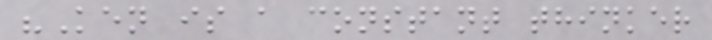"Ken is a constant thinker
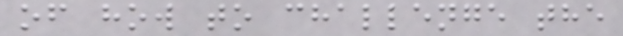of how to challenge the
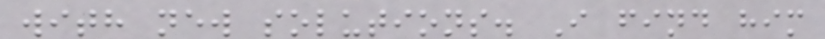with new solutions. I find him
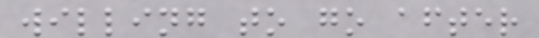willing to go after
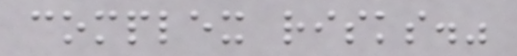complex risks."
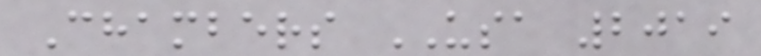Chambers USA 2019
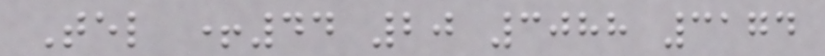Tel +44 20 3088 3174
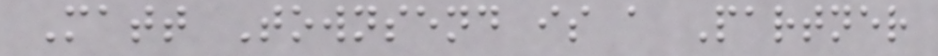Matt Townsend is a Partner
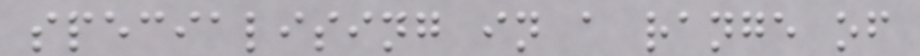specialising in a range of
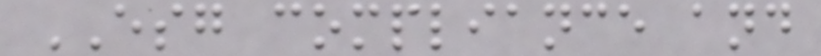ESG compliance and
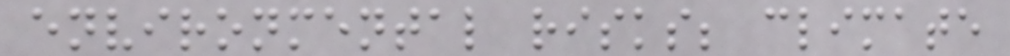environmental risks; climate
